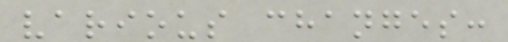various changes:
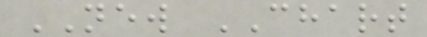NEW CHART
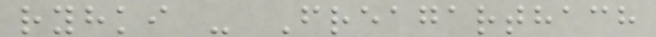ryhki - Freagarthach
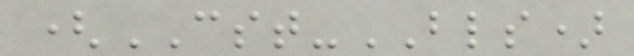(CST-BLS)
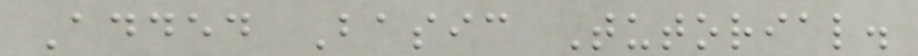Added Basic Tutorial.
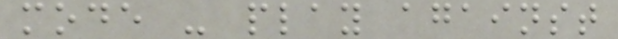mode - play against
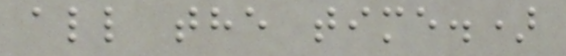all the time.)
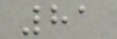81
